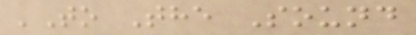'To The Sound
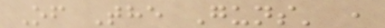Of The Guns' ,
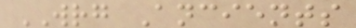WRG Ancients
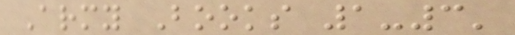Army Books 1-3'
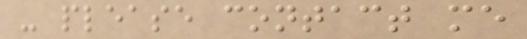- please contact me
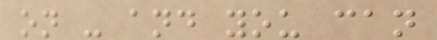on - and you can
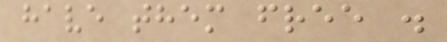have them free .
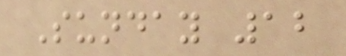Sunday 12
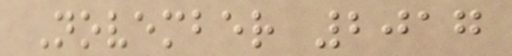November 2017
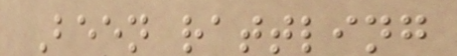Been rattling
